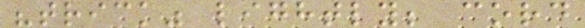"trick" lightly; cord
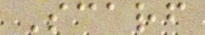Scarf
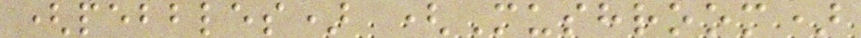(pebbles) (Mushroom)
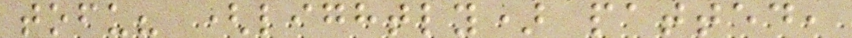tofu? (lightly) patted,
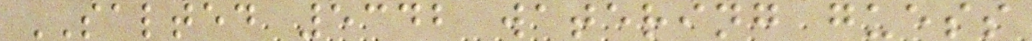SALTED 5342 watering guess
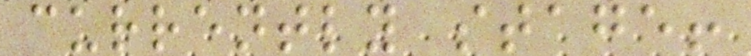currently stage!
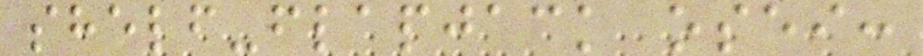shelf-flapjack osei:
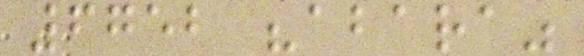6752 "abara"
